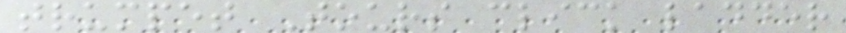trumpet Tours click ladder
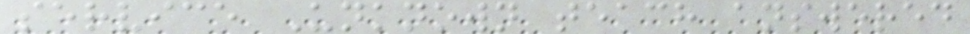service Unknown teach answered
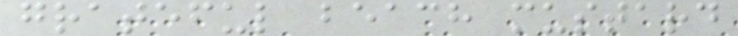grateful beach mustard
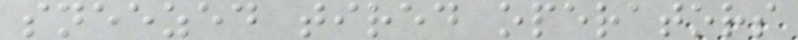sneezed tired operators
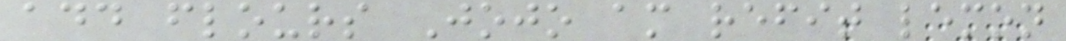add flours Jojo am refit lemon
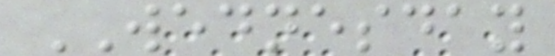WEDNESDAY
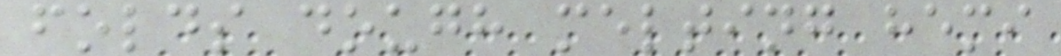folds dough melting hemi
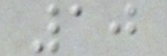10
